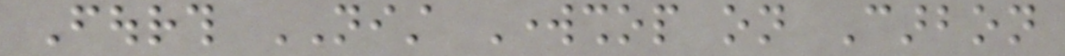Fourth NIST Workshop on Carbon
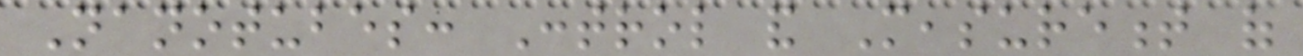Nanotubes: Control and Measurement of
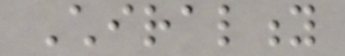Chirality
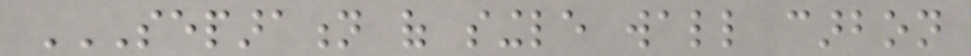SEPARATION OF SINGLE WALL CARBON
